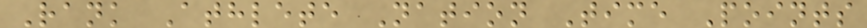Rank Athlete Nation Time Points
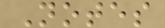Notes
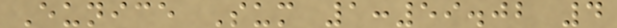Eunice Sum 1:59.02 4
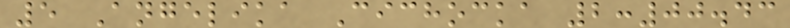5 Angelika Cichocka 2:00.43
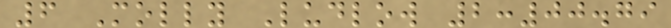6 Molly Ludlow 2:00.79
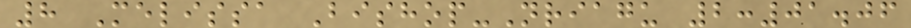8 Melissa Bishop-Nriagu 2:01.06
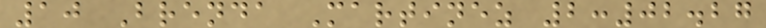10 Brenda Martinez 2:02.27
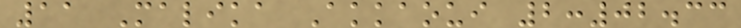11 Malika Akkaoui 2:02.33
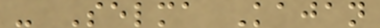- Selma Kajan
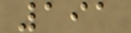191
